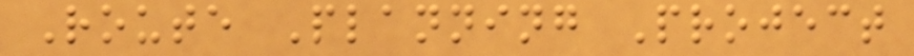Route Planning Project
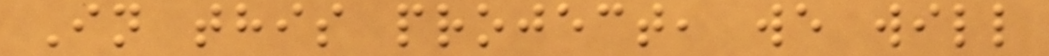In this project, we will
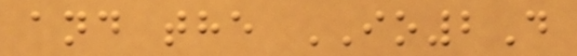and the IO2D
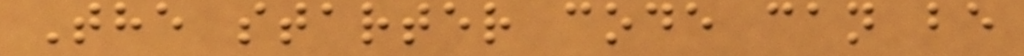The starter code can be
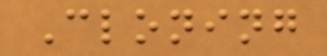Cloning
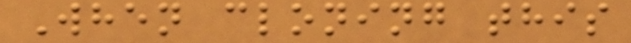When cloning this
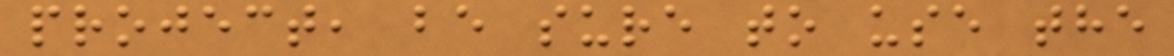project, be sure to use the
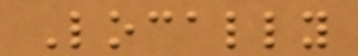Locally
